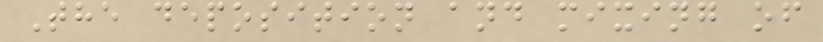The deposition and mixing of
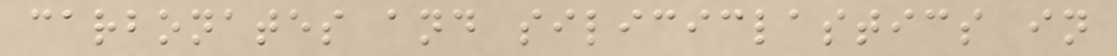carbonates and siliciclastics in
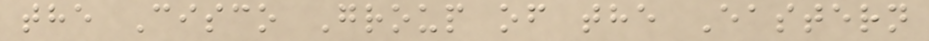the Cisco Group of the Eastern
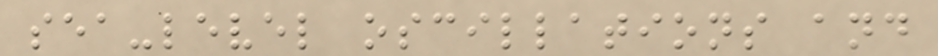sea-level oscillations and
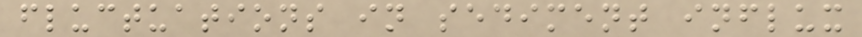fluctuations in sediment influx
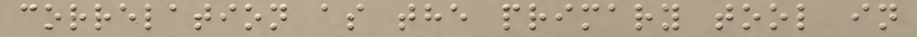correlation as the primary tool in
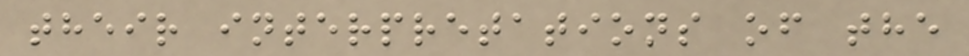their interpretations of the
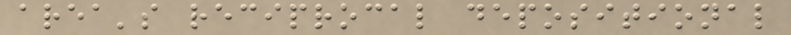area's reciprocal depositional
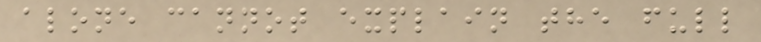alone cannot explain the full
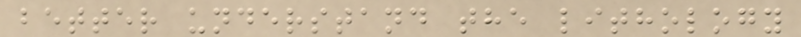better understand the lithology
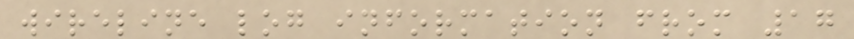wireline log information from 17
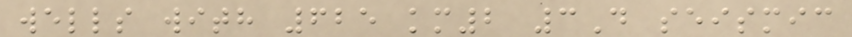wells with 625 km2 3D seismic
